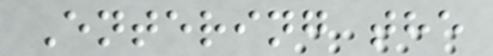Entering the
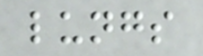lungs
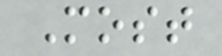Most
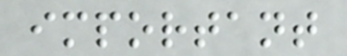important
